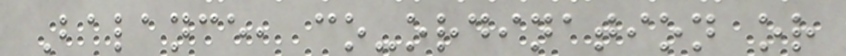Balance, co-ordination or
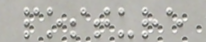posture
